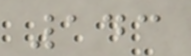143
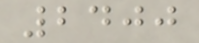2400
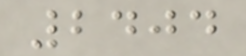2404
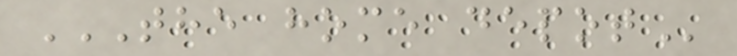THE HOME DEPOT
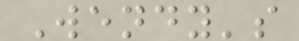Wendy's
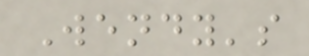Wendy's
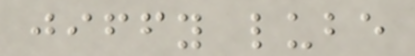jiffy lube
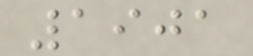1901
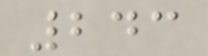243
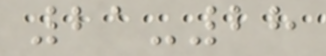21-28
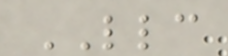LLC
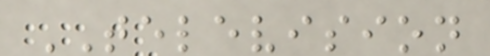TELEVISION
